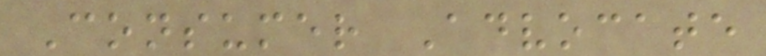Consumer Advocate
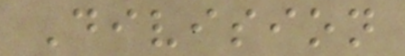Division
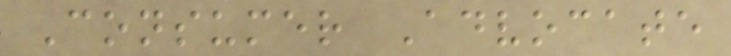Consumer Advocate
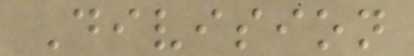Division
